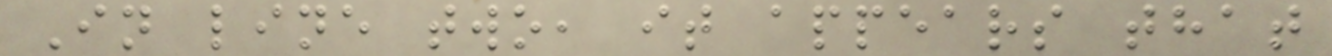In line two, it appears that
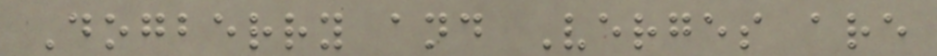Dogberry and Verges are
